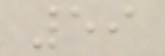59
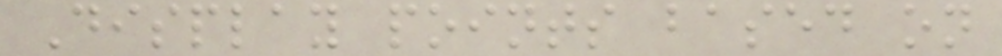Display points based on
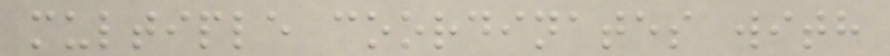multiple coordinates with
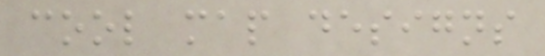cool map designs
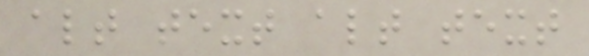alt text alt text
